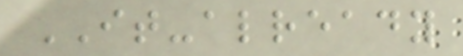IT-already
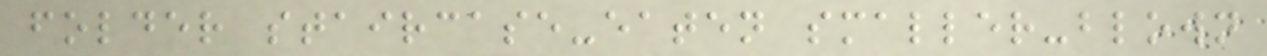folder staircase-eaten smaller-blown
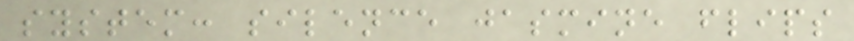system: silence jasmine flips
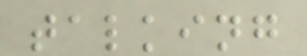talking
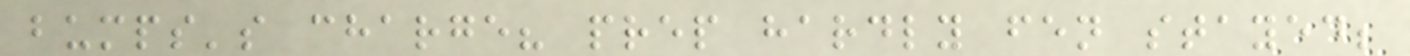bumps's charge? prep hardly fen stayed;
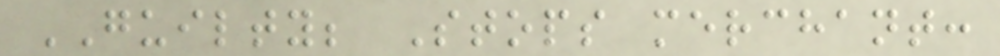GUILTY; Stops merchant:
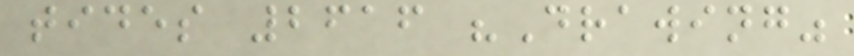tides 2616 "Drawing"
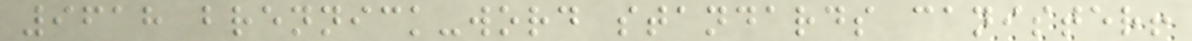9618 brennick-word standards canister!
